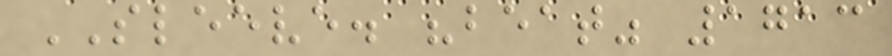SLEEVE. "beat" 1713
